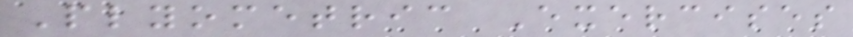Plyometric Exercises
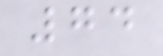74
